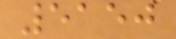5150
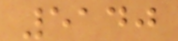5140
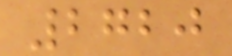2720
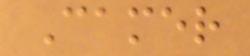Camer
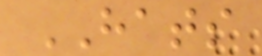HATS
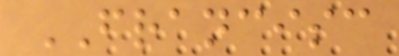FRANCISC
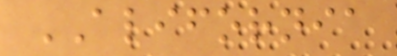ALIFORNIA
